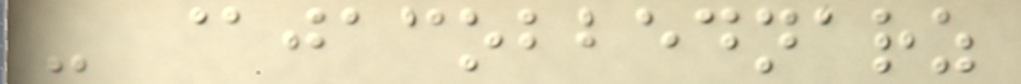- @jacobbednarz
